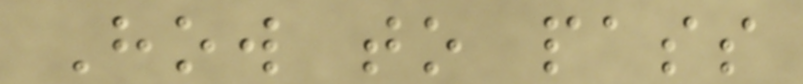How to pass
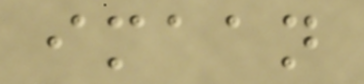imaan
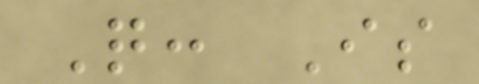Q: Is
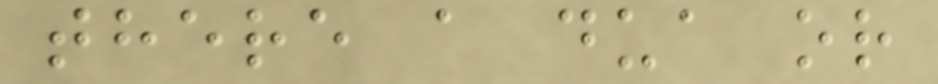there a dua or
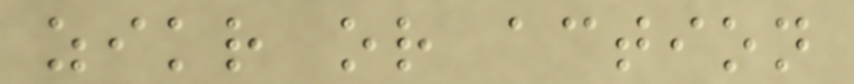zikr or action
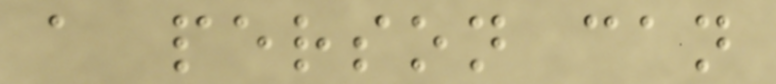a person can
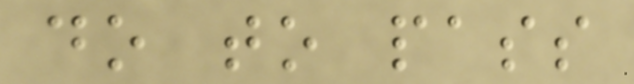do to pass
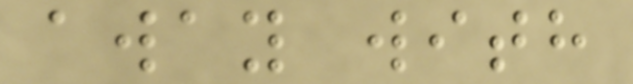away with
